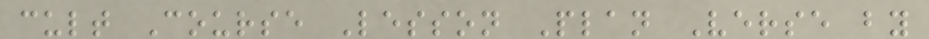cult Course Lesson Plan Verse by
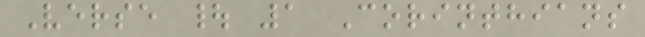Verse | 1 Corinthians
